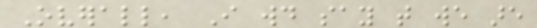Overall, I would say that we are
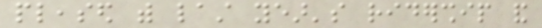pleased with last year's ridership and
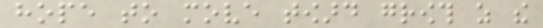hope to move toward growth as the
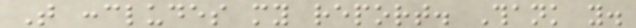That concludes my report. Thank you.
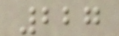227
